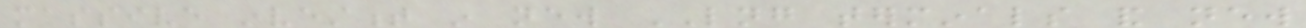massive investment in new LNG terminals and new
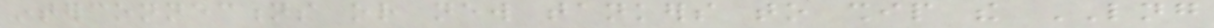interconnections or new tankers to ship the LNG
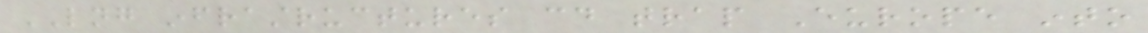LNG infrastructures could trap Europe into
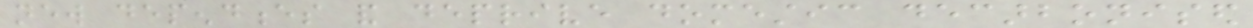new dependences and deprive domestic decarbonised
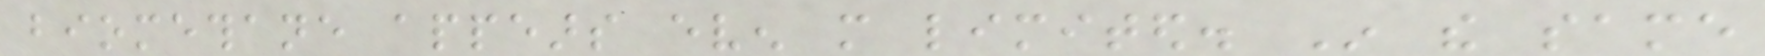biomethane appears even more limited. In the same
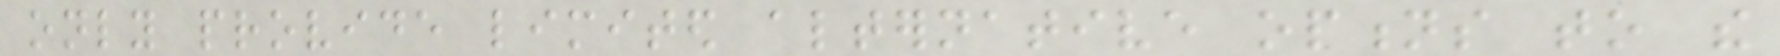only provide limited alternative options to the
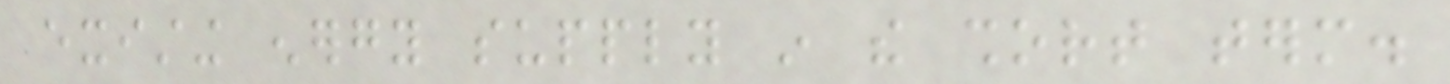existing energy supply in the short term.
